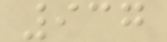937
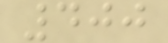400
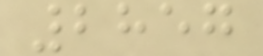2857
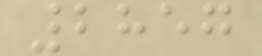2857
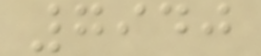7940
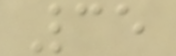35
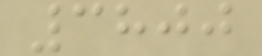3800
